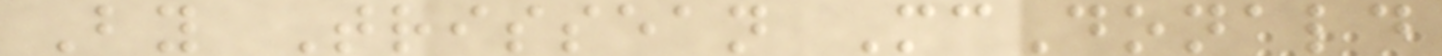By Trissean McDonald
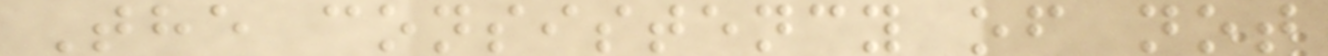The consistency of not
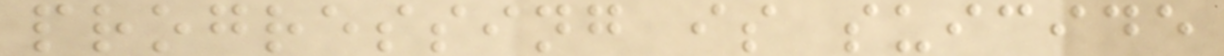progressing is suicide
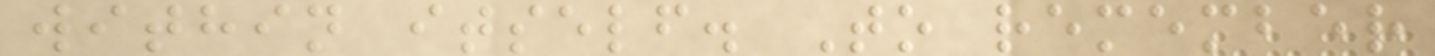within itself. To remember
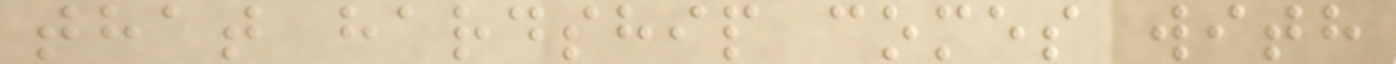that hardship comes with
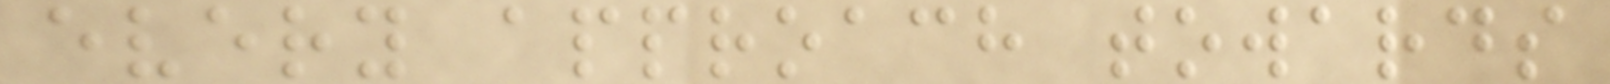every approach towards
